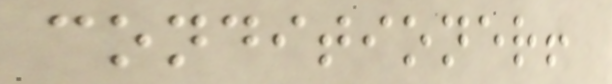conditioner!
